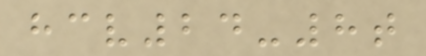hcv24-8t
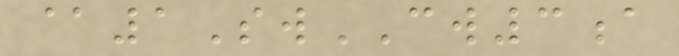@1SwCW3a
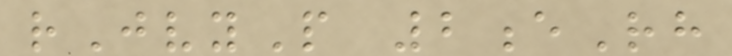rJvyP 2eRh
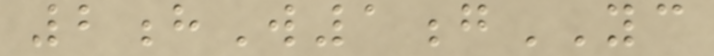2hW1gYC
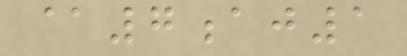@7aj1
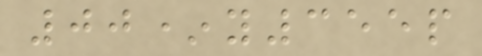00*y355p
